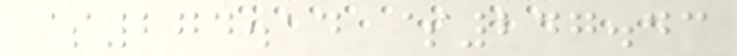$274.14 $247.43
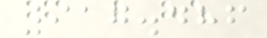917.486
